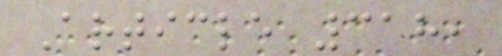Article 318,
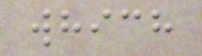which
